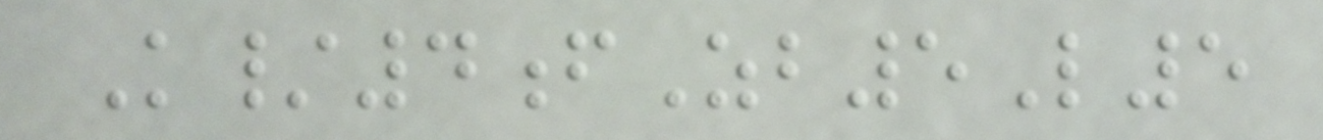K/4fZb5L5
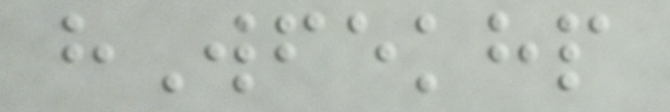hWfekhp
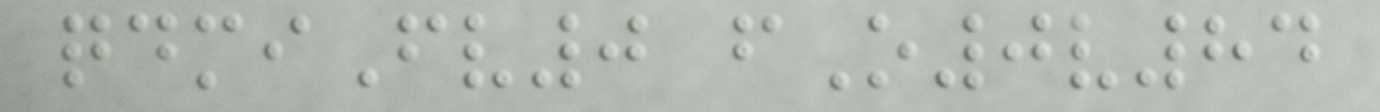qdmiFv0 fO0v84
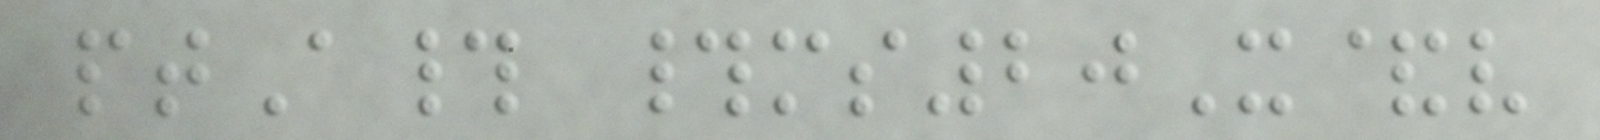ptA# #ms20X&v
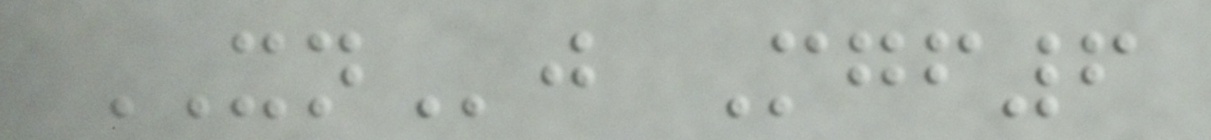XNj Mgf6
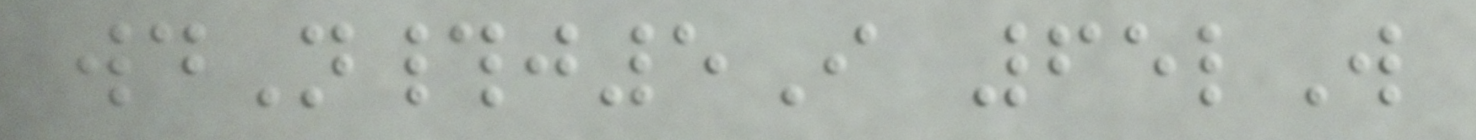wdN#j5I 65lW
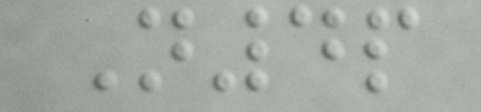N4p
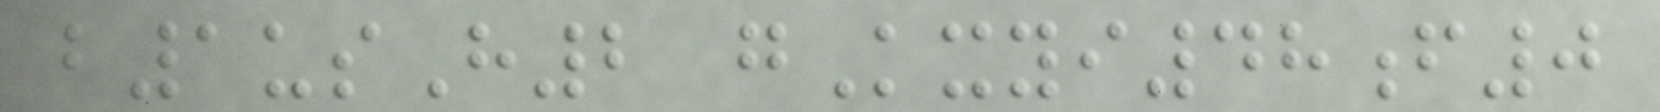b1usH2 gKxyi48f0
